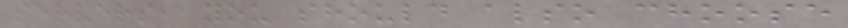servers, you should also choose
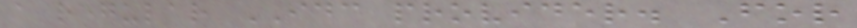a regular IDC provider. For
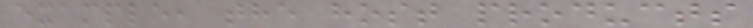example, the host products
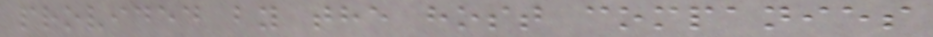provided by the host companies
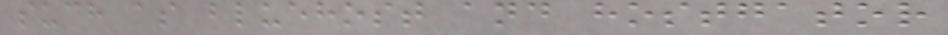such as bluehost and hostgator
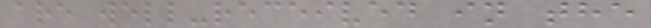are well-received in the
